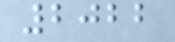2022
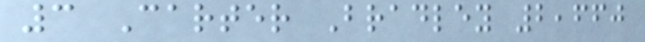3 Carter Bradley 2,660
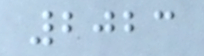2023
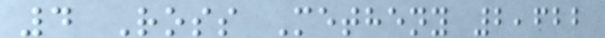4 Ross Metheny 2,622
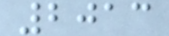2013
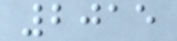2015
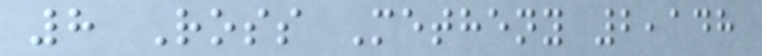8 Ross Metheny 2,148
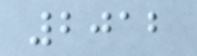2012
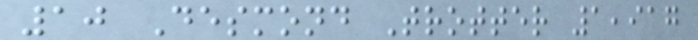10 Desmond Trotter 1,917
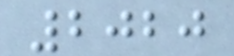2020
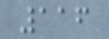116
